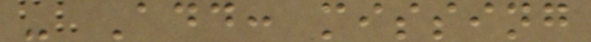- Add: missing
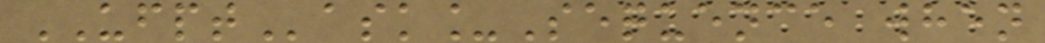UFPTask_Sequence when
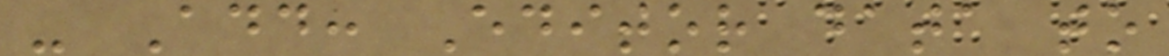- Add: Editor data to
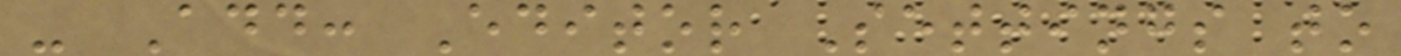- Add: Editor Settings to
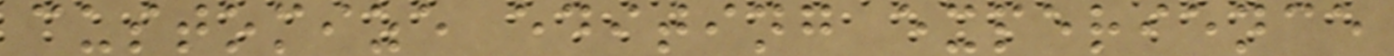customize editing experience
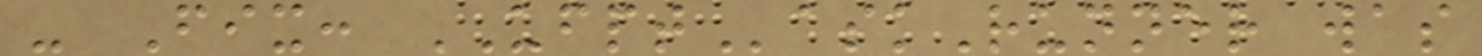- Fix: UFPTaskRunner was
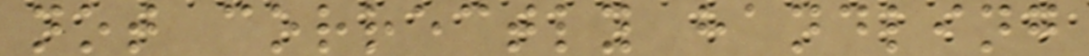not correctly handling
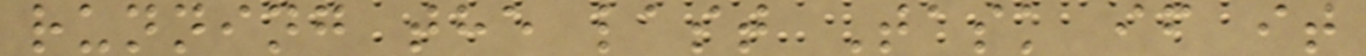running the last Task if it
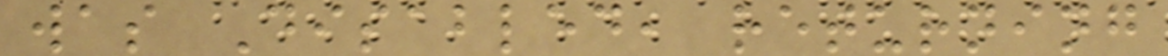was Disabled, returning
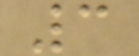3
